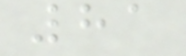81
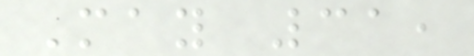May 31,
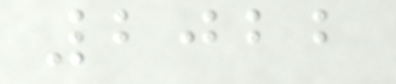2022
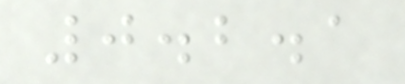0.2.1
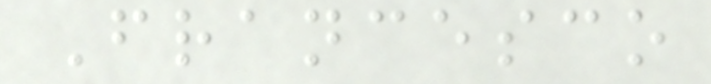Francesco
